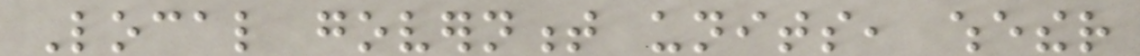Local government units, whether
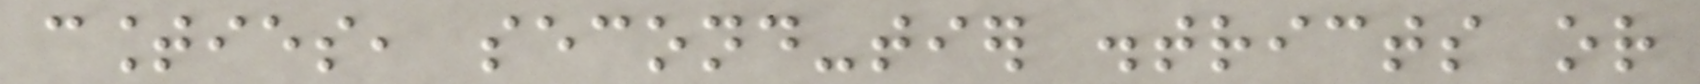counties, second-tier districts or
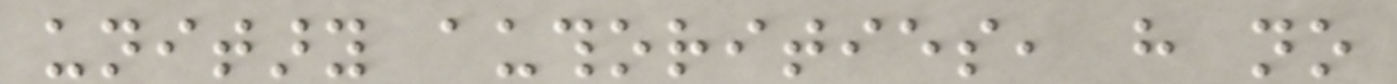unitary authorities, have no
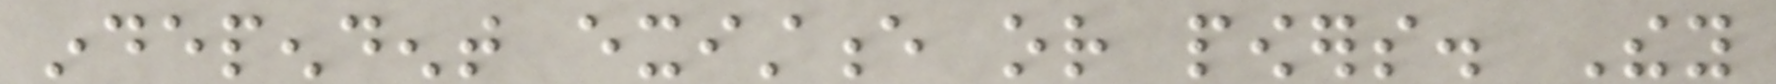independent existence or powers. They
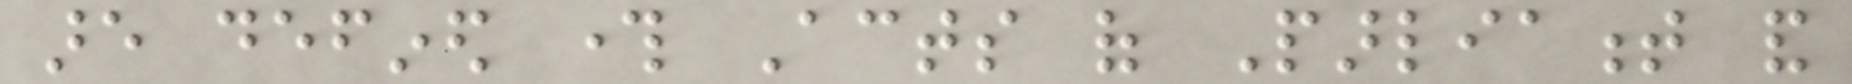are defined through Acts of Parliament and
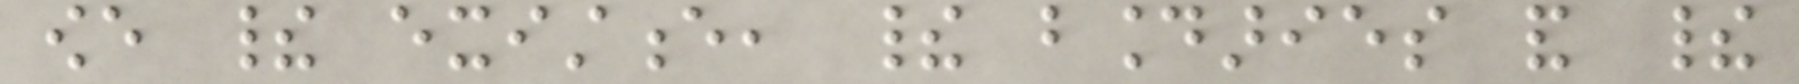owe their existence, their boundaries and their
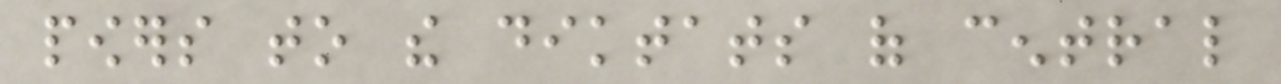powers to the diktats of central
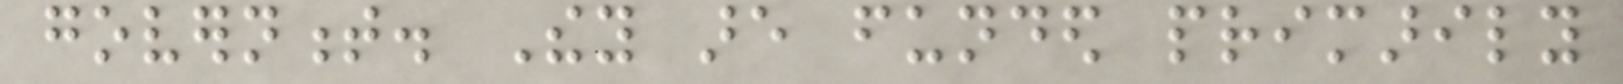government. They are funded primarily
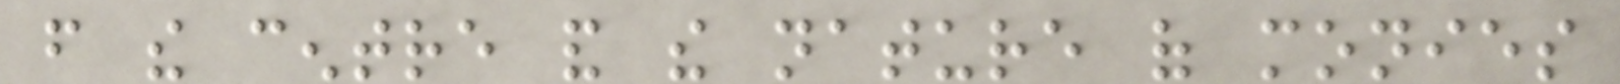from the centre and the nature of monies
